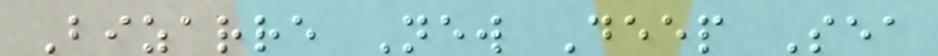Bizarre New Deep Sea
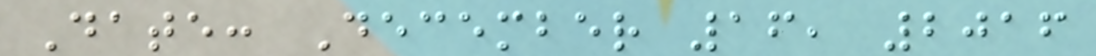Date: December 16, 2016
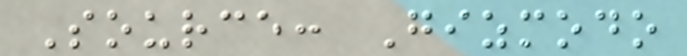Source: Gizmodo
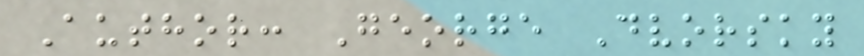Author: George Dvorsky
